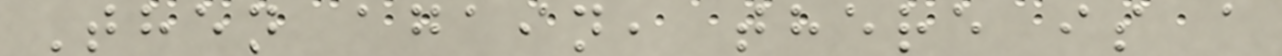Then again, there is a
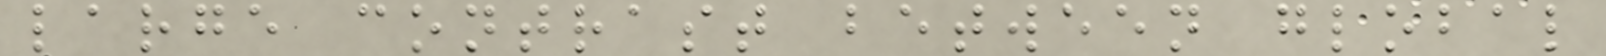large contrast between global
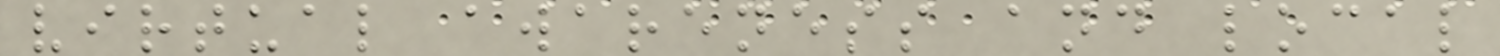virtual awareness and local
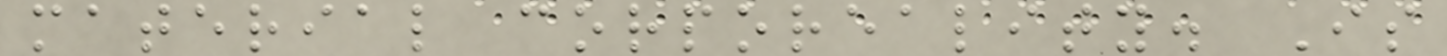material corporeality. Is
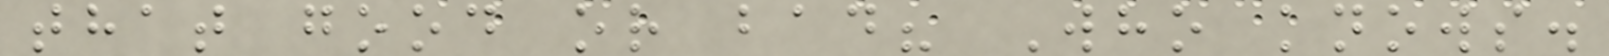that good or bad? Who knows.
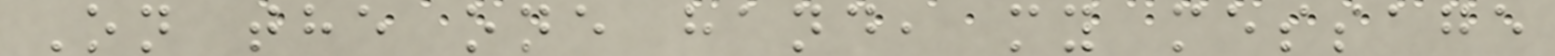On the one hand, my message
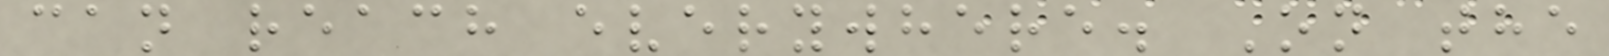can reach everywhere. On the
